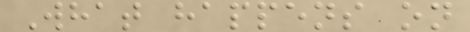What happens on
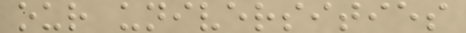our universities
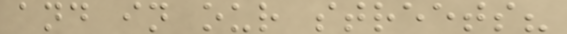and in our streets?
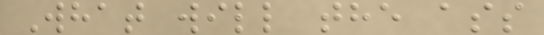What will the ass
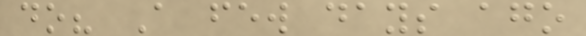do? A few days ago
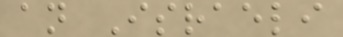an Israeli
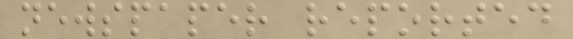newspaper reported
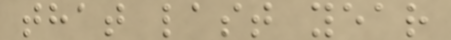that last year
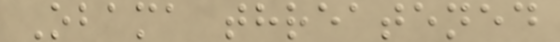Obama threatened
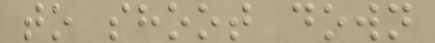to shoot down
